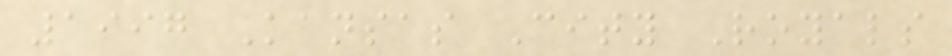1997 Kansas City Royals
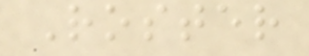Roster
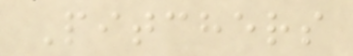Pitchers
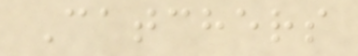Catchers
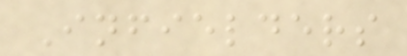Infielders
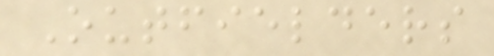Outfielders
